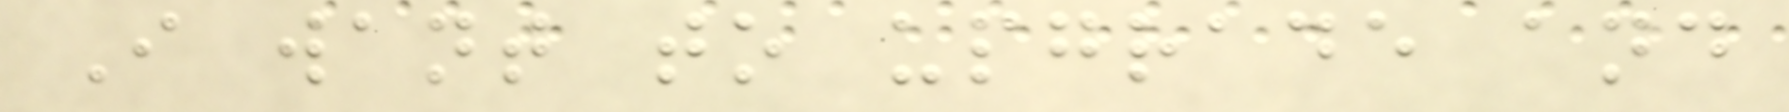I want to upgrade and
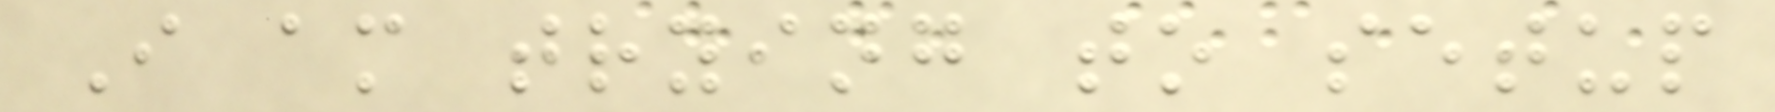I am trying to setup
